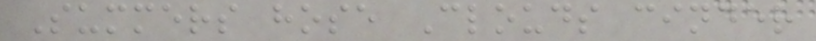Summers hose Clouds cinder
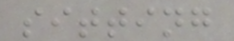sitting
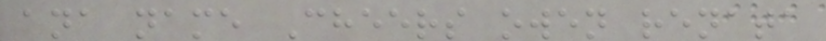ana name Cheers owen renata
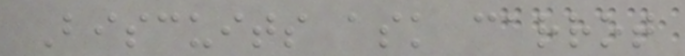Biscuits ask carrot
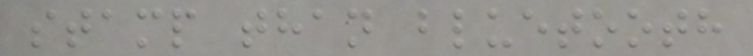stamp than bluetooth
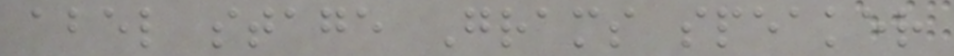abel stage Grams speaker
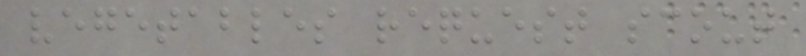vegetables request scout
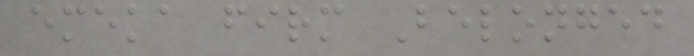emeka firm Belonged
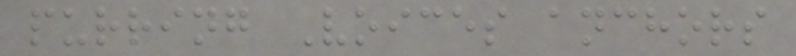purring Voices anchors
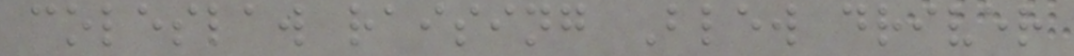coleslaw raising Blew driver
